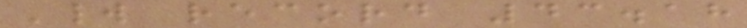World record 43.18
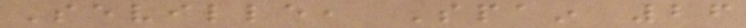Seville, Spain 26
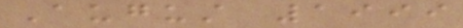August 1999
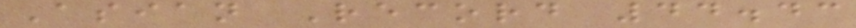Asian Record 44.43
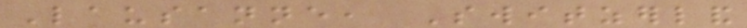Lausanne, Switzerland
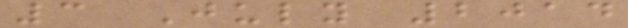3 July 2014
